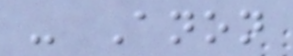- Anon
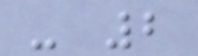- 2
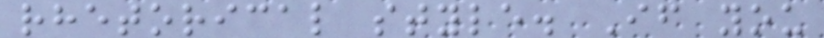rhetorical style. If you
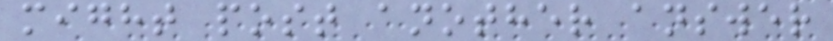might post another answer
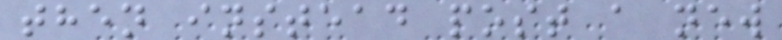then instead post a new
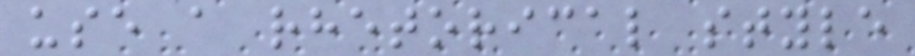use a rhetorical style
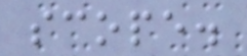scope.
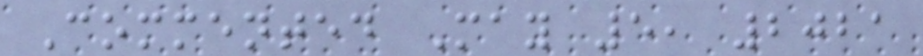Commented May 5, 2021
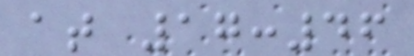at 17:46
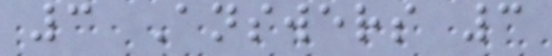3 Answers 3
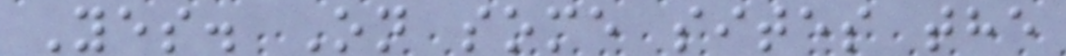Yes. On some sites the
